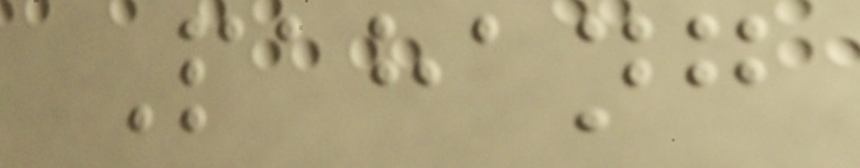Pahang
